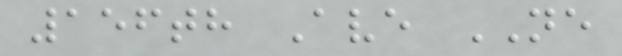156th Ave NE
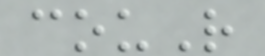couR
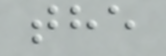the
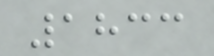1833
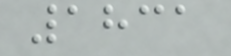1831
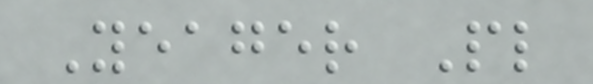Yeager Pl
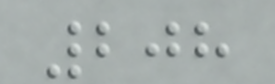208
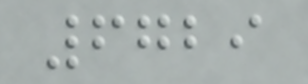6729
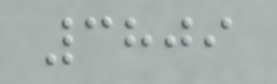3809
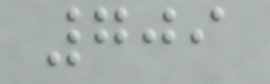709
